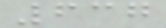637
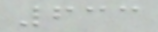633
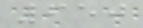650
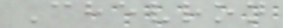Chevron
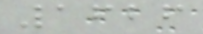1626
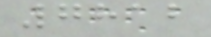7812
